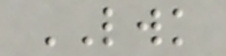LWK
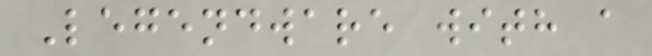Legendware with a
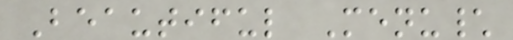Beautiful Menu\
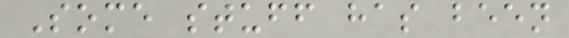Some stuff has been
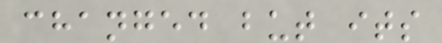changed but its
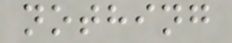nothing
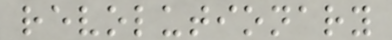revolutionary
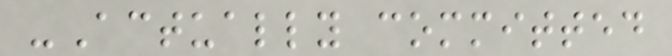-Actually committed
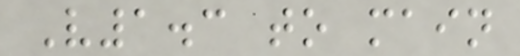V1.3 to main
